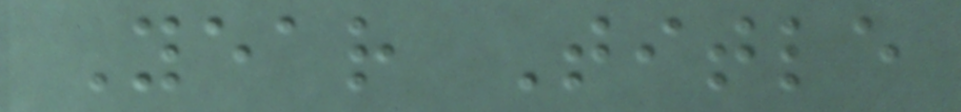Year Title
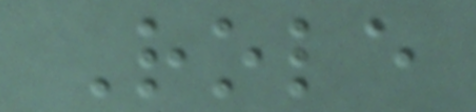Role
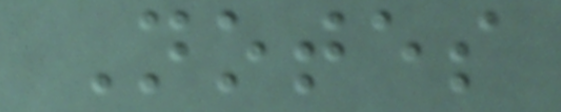Notes
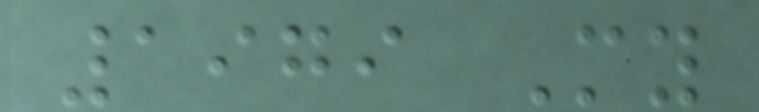1979 My
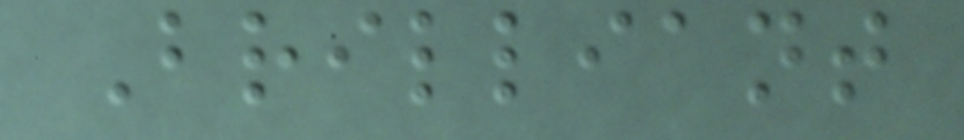Brilliant
